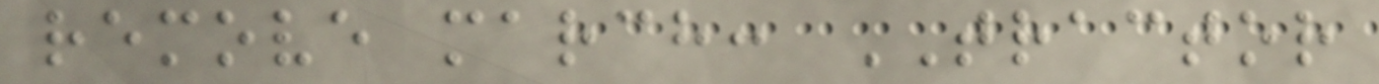remove march: TRACTOR
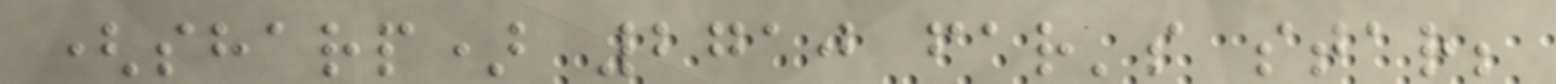(sharp) 2710 far's star;
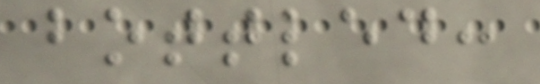bottled:
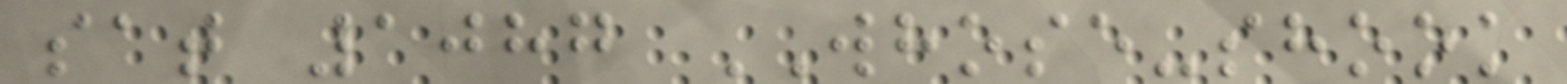sat 1087 WHOSE-shook
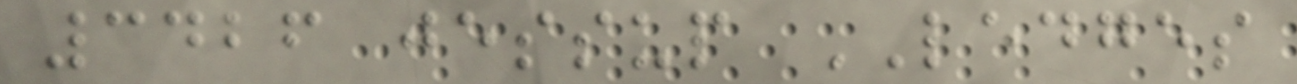3426 jessup LEDGES
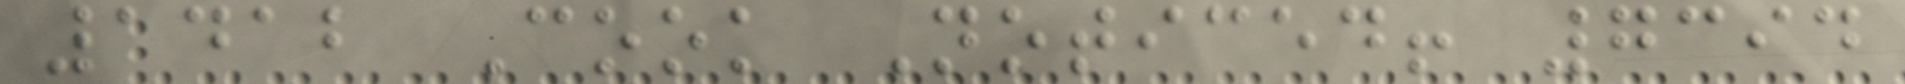1412 Cook Noticed! 7394
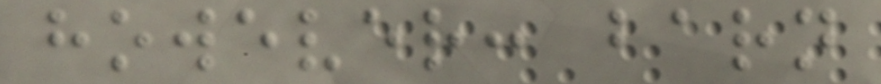however: barn
